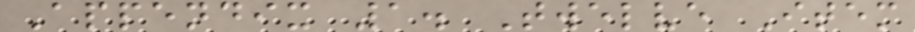Appendix 1. Twelve Item
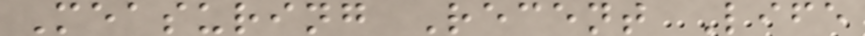Measuring Recent Life
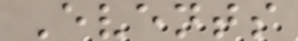Events
